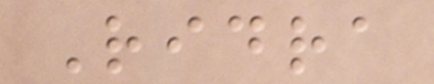Ridra
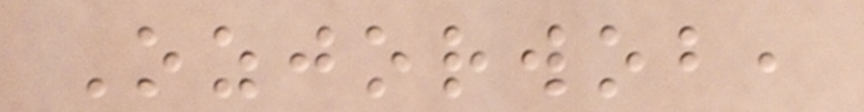Ozjorwob,
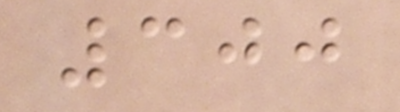300
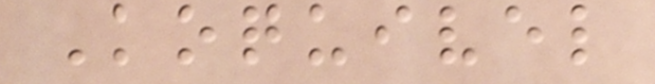Koquivel
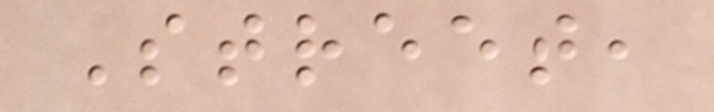Street,
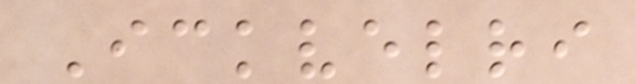Ickvelri
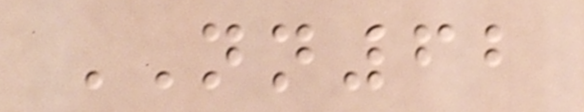NN62
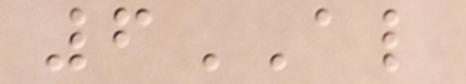6AL
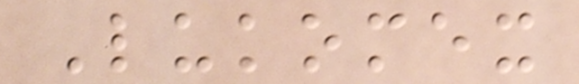Lukomex
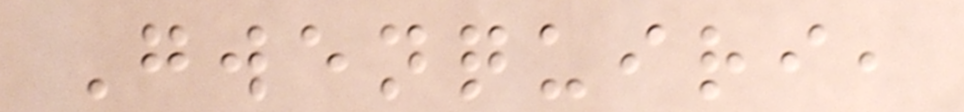Gwenquiri,
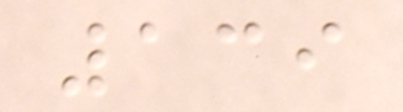139
